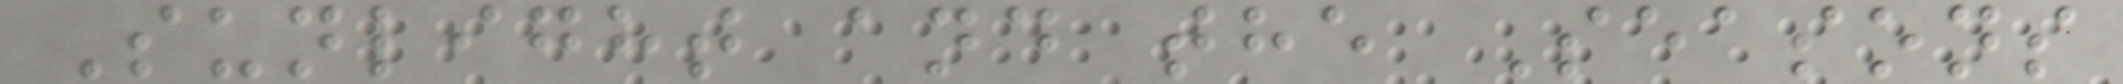Sunlight and the Seasons
